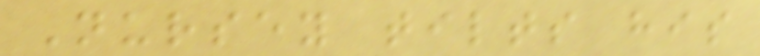Nursey tilts his
